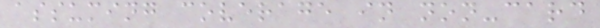assuming coverage in non-card
